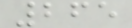265
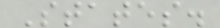States.
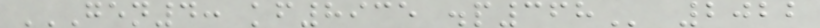GEN4: KF8935 .P368 2022
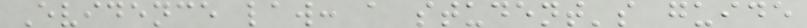Evidence law: a student's guide
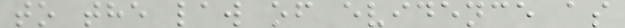to the law of evidence as
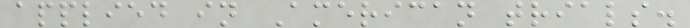applied in American trials.
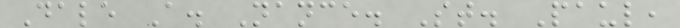Dale A. Nance. St. Paul,
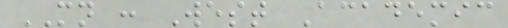MN : West Academic
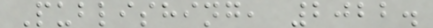Publishing, 2022.
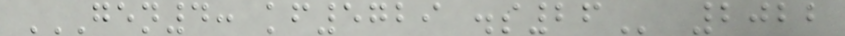GEN4: KF5729 .S26 2022
